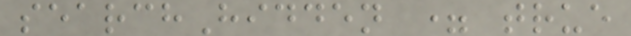searchHidden = true
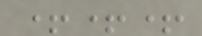+++
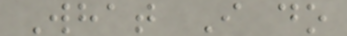What I do
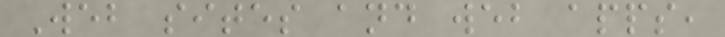Web sites and web apps,
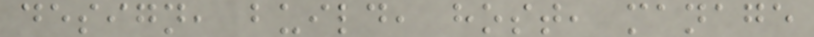design, build, host, manage
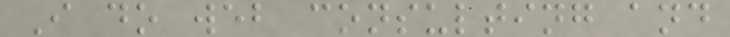I do web consulting and
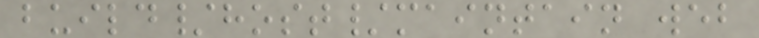build/host/maintain web
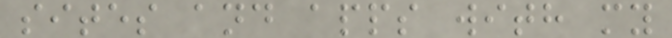sites and apps with my
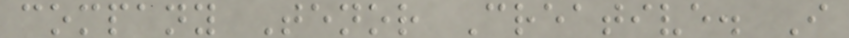company Tenor Creative. I
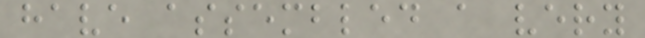have assembled a very
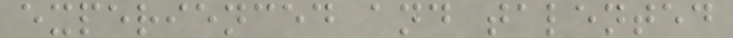experienced and talented
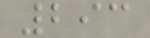293
